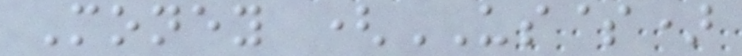Money (US$)
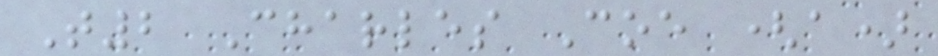T2 Charles Coe (a)
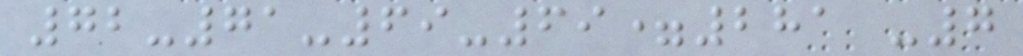72-71-69-69=281 -7
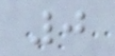0
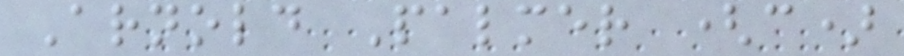Arnold Palmer (c)
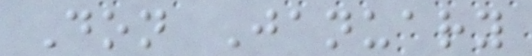Don January
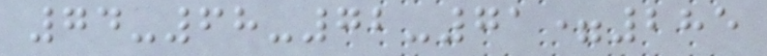74-68-72-71=285
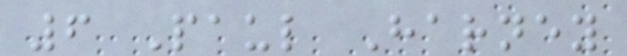6 Paul Harney
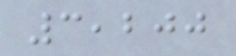3,200
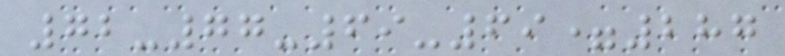72-77-69-69=287
